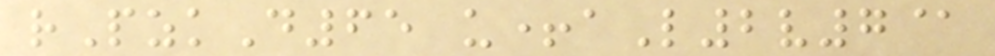rPzkD65 u+aL2v7@
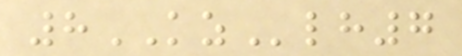8KZlh7
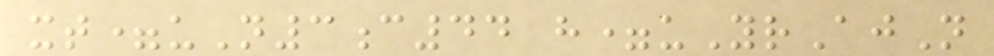xt=uN3c44 h=uYrAjN
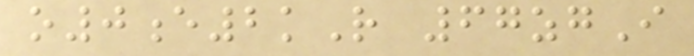o0e2kR 67zgI
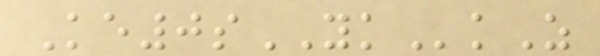Ke0sYKkZ
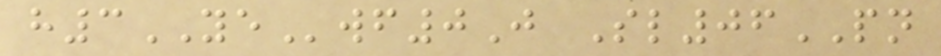h3YEwf0J Sl06PN
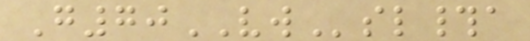G70VWsl#a
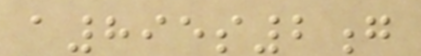a895s2g
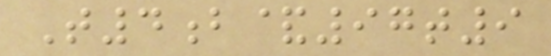T4b&97t9
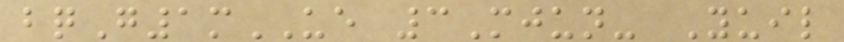bqG1mUE 3Mjun- Yuil
